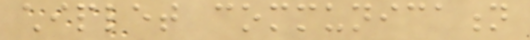chiplet communication
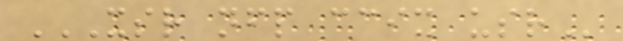XSR NFP CCIX USR
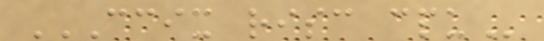CCIX RISC CPU
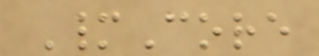ManyCore
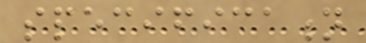specification
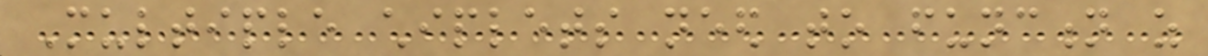Multiple chiplets need to function as
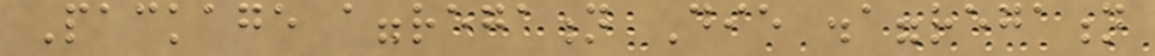Package aggregation Die disaggregation
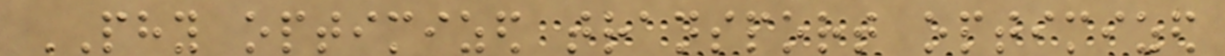PHY optimized transport optimized
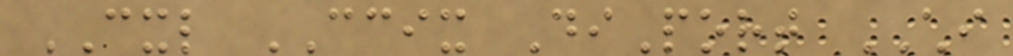CXL CCIX DiPort CHI
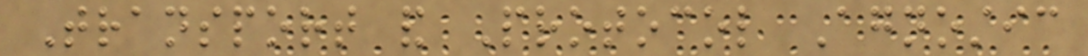Transport and Protocol Agnostic
